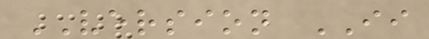VERSION II
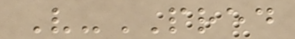V-PRED
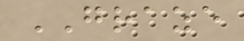GRAZE
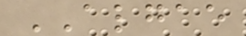ALGAE
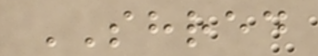SHRED
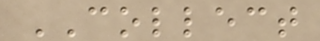COLLECT
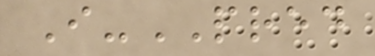I-PRED
